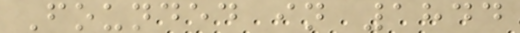Founded in 1844
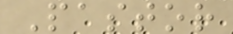Pastor
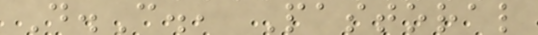D.C., Pastoral
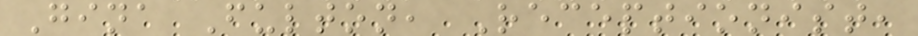Gina Fulton, Receptionist,
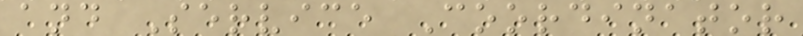and Service Coordinator
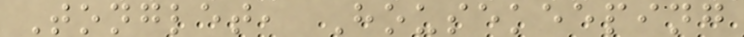Tonglet, Housekeeping
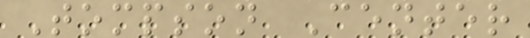Tompson Center
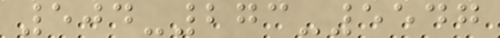504-273-5547
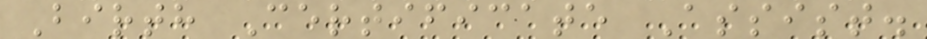Birth Certificate Assist.
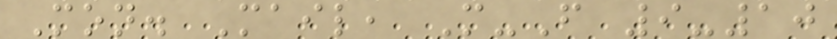Mon. Mail, M-F 9-10
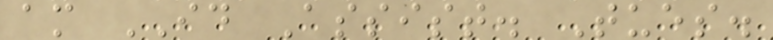am ID Assist. Tues.
